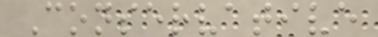Conservative
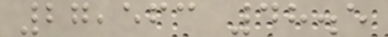27,563 48.5
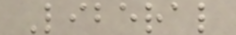Liberal
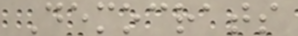Democrats
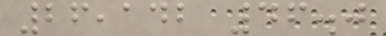26,142 46.0
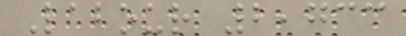Labour 2,733
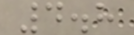4.8
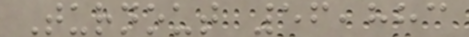Turnout 56,883
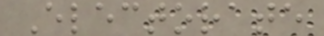Electorate
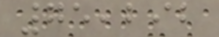75,292
